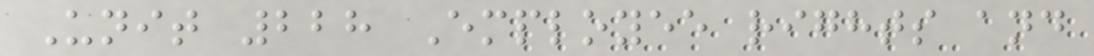Unit 228 Employee rights and
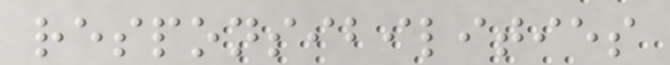responsibilities
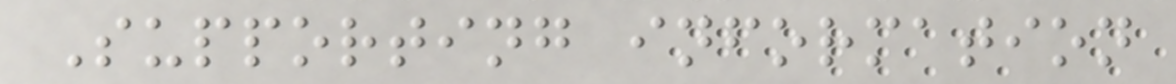Supporting information
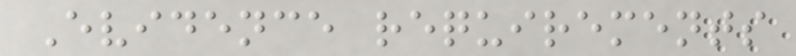Evidence requirements
